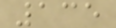135
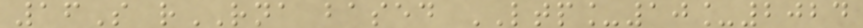16S rRNA based LTP_10_2024
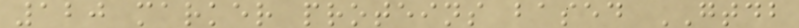120 marker proteins based GTDB
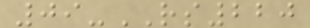09-RS220
